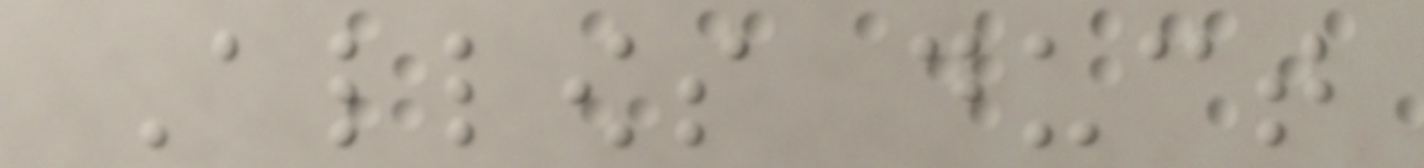Allows duct
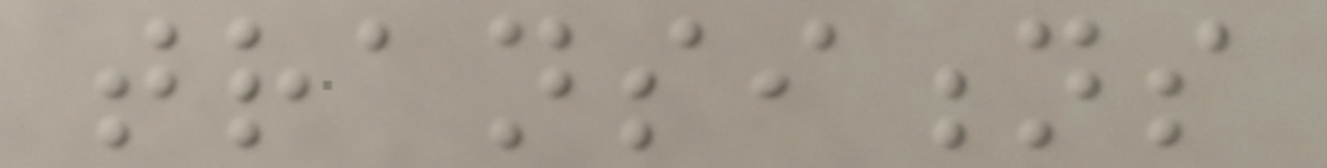transitions
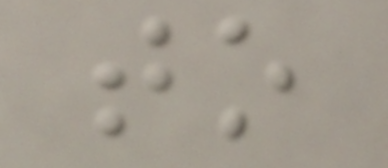to
